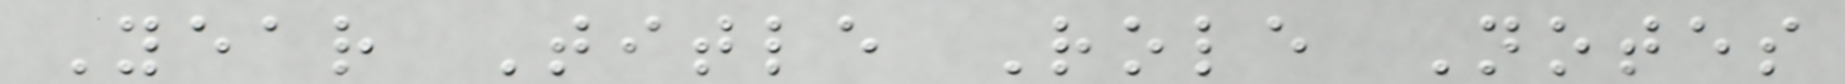Year Title Role Notes
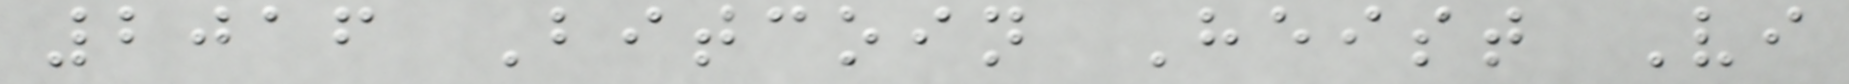2016 Bitcoin Heist Vi
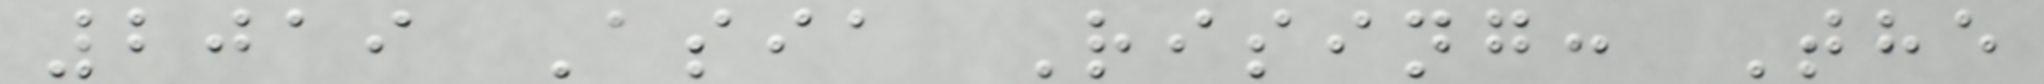2019 Asia Rising: The
